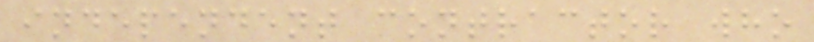independent contractor who
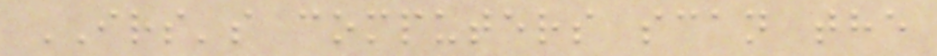IRS's computers scan the
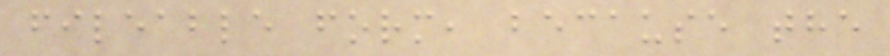fileable form, because the
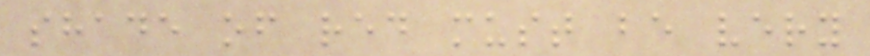shade of red must be very
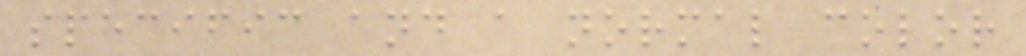specific and a normal color
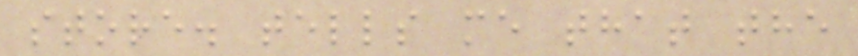store. tells me that the
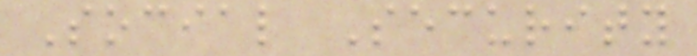Social Security
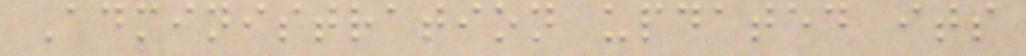Administration updated its
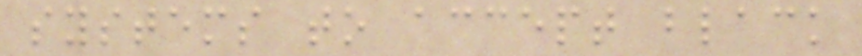systems to accept black
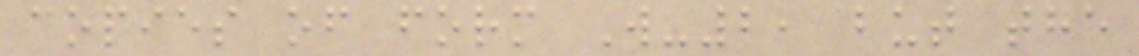copies of form W-2, but the
